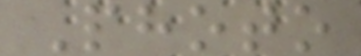Photo
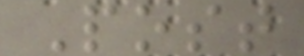Post
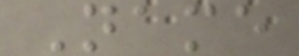Name
